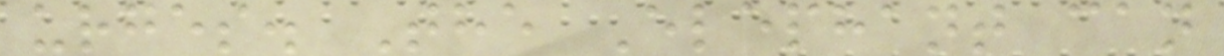urges. The Elephant can
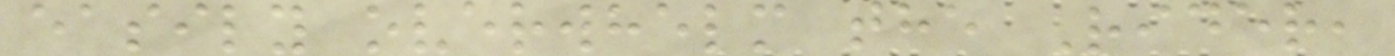easily overwhelm the Rider,
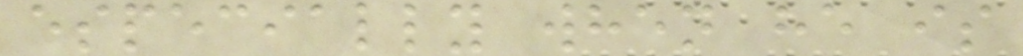especially when he is
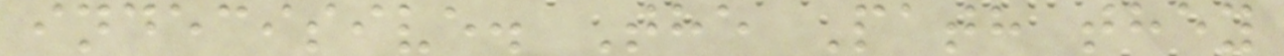indecisive. The Path they
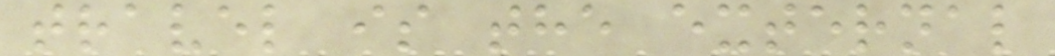travel is the external
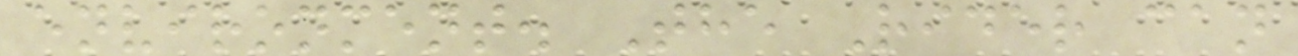environment. The Rider can
